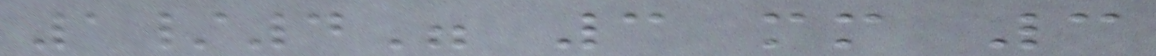1/4" 3 mm 3
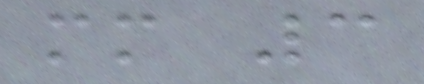mm 3
